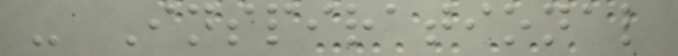- Inspirational
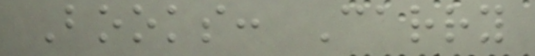Books: Carry
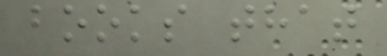books that
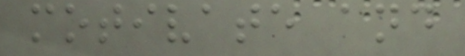motivate and
